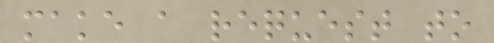make a request to
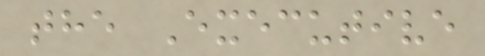the Executive
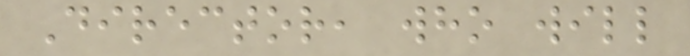Director, who will
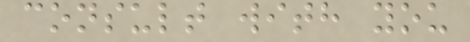consult with you
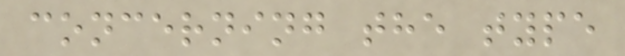concerning the type
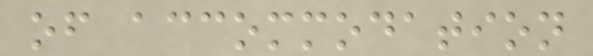of accommodation
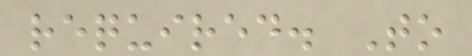required. To
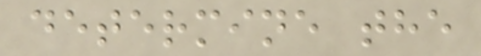determine the
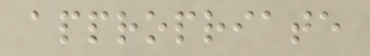appropriate
